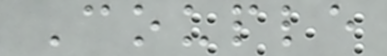Couple
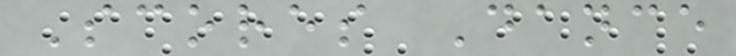Scores Dance
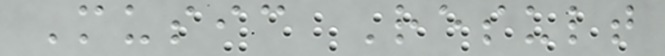Music Result
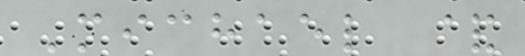Michael &
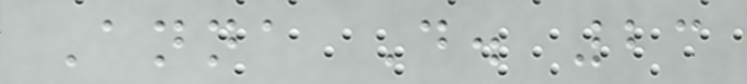Anna D. 23
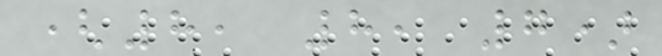(8, 8, 7)
